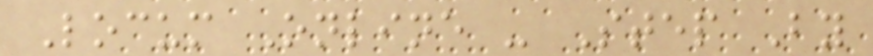Locum Online - Step By
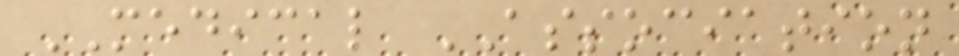MEDICAL ASSOCIATION
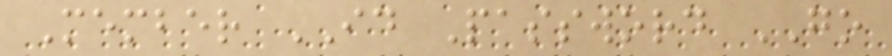Member ID Password GO
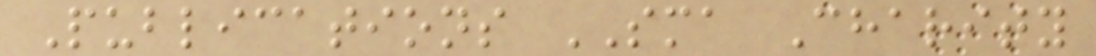Publications SMA Charity
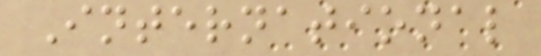International
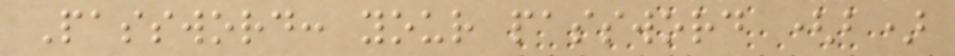Password: your password (b)
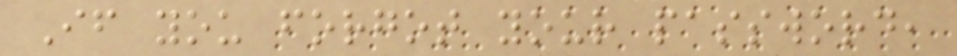If you forgot your password,
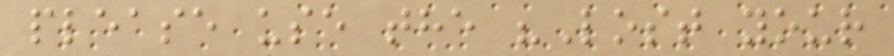please use the "Lost your
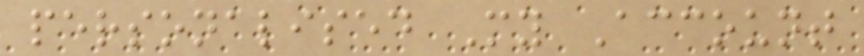personalised My Account
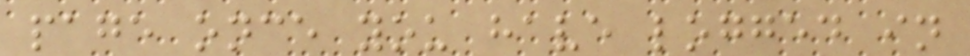page once you have logged in
